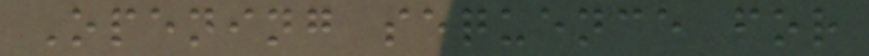Opening sequence for
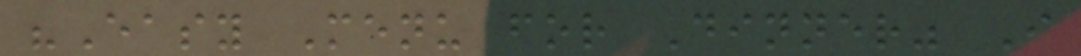"Easy Menu for Dinner" I
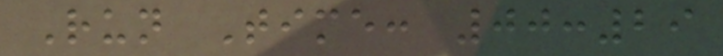Run Time: 00:29
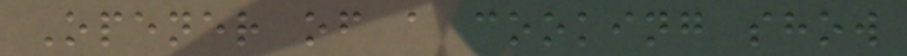Opener of a cooking show
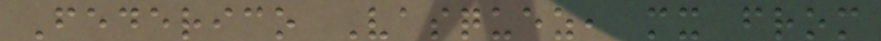Federico Vasquez, mx from
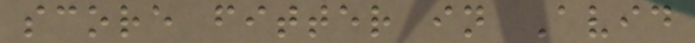score fitter in Avid
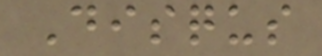Disqus
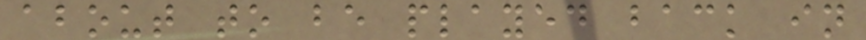about to be played back in
